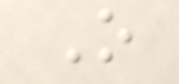O
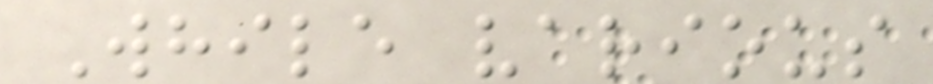While various
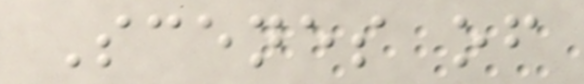Scenes of
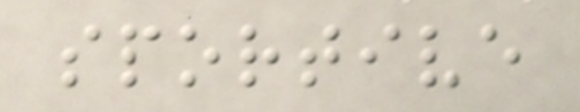sportive
